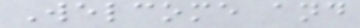Welcome and
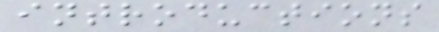introductions
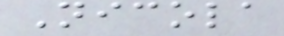Nicola
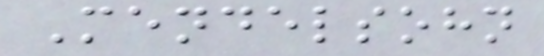Mendelsohn
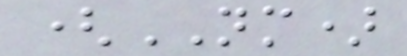(NM)
